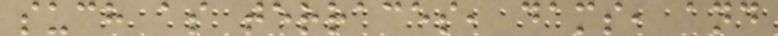such as terraces, dams, and
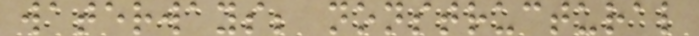waterways; nonstructural
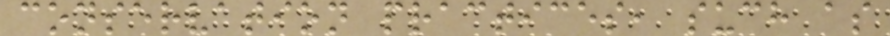conservation practices, such as
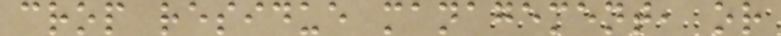crop residue management, or
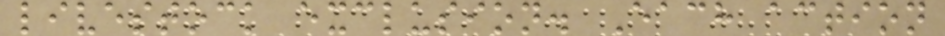livestock exclusion. Each action
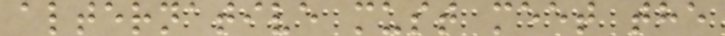alternative must meet the
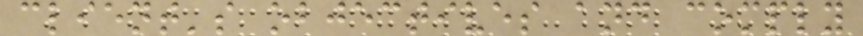client's objectives and comply
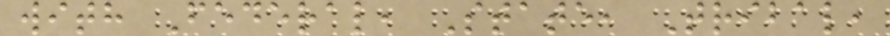with Federal, State, Tribal,
